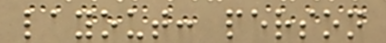layout: person
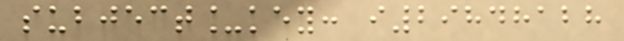subject_key: i29848128
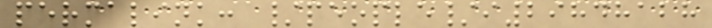permalink: /people/i29848128
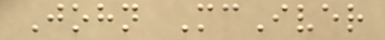John McIver
